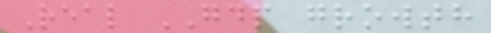Real GDP growth
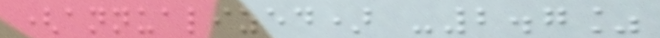(annualized) -2.7%
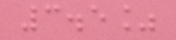3.5%
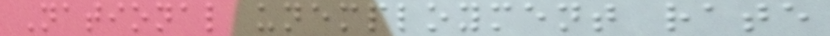National unemployment rate
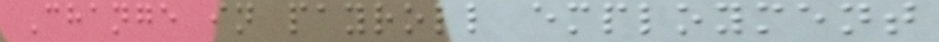Change in payroll employment
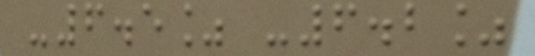-6.5% -6.2%
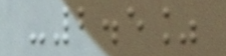-2.5%
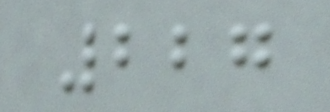227
